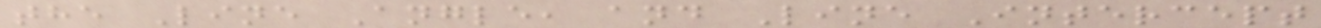the Line Angle, and Line Intercept
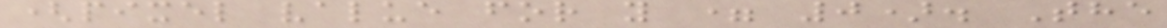(pixel value for y = 0). The
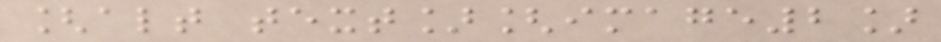[alt text][image2]
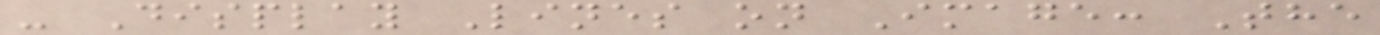- Display Lines on Image: The
